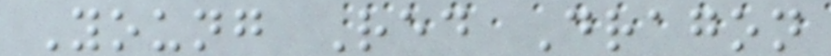Young Red Dragon
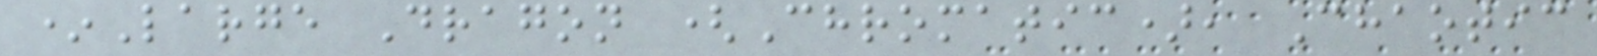*Large Dragon (Chromatic), Chaotic
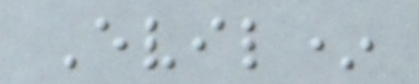Evil*
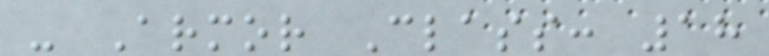- Armor Class: 18
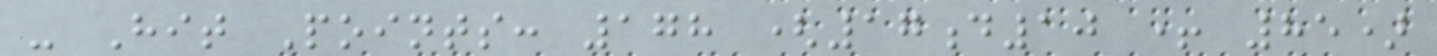- Hit Points: 178 (17d10 + 85)
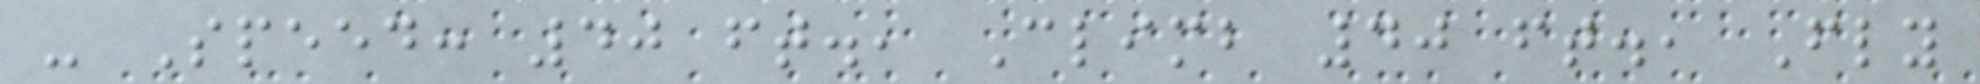- Speed: 40 ft., Climb 40 ft., Fly
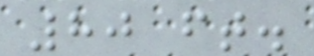80 ft.
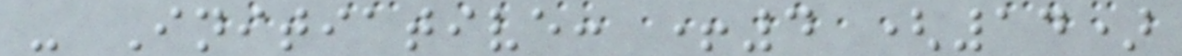- Initiative: +4 (14)
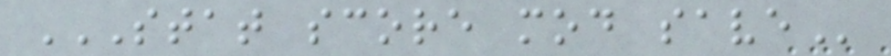STAT SCORE MOD SAVE
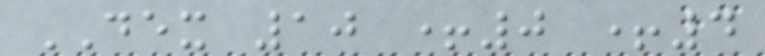DEX 10 +0 +4
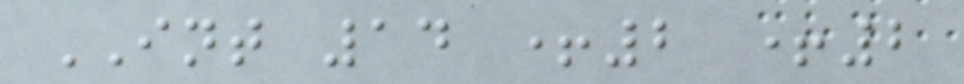INT 14 +2 +2
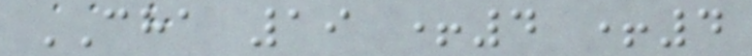CHA 19 +4 +4
